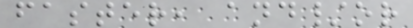faster, and/or
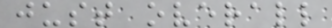just overall
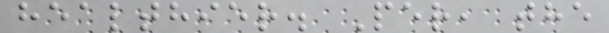healthier. Per, the
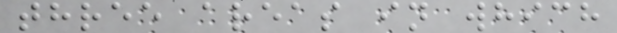three areas in which
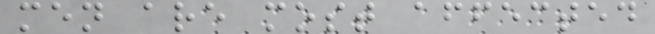men are most affected
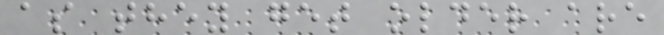as they get older are
